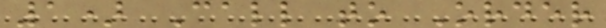1) Call to Order
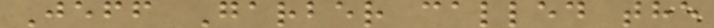Jeff Garber called the
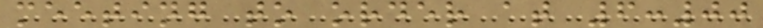meeting to order at 6:00
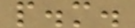p.m.
